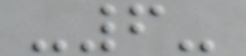-6-
